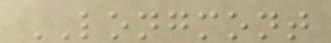LONGMONT
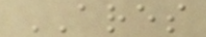ARES
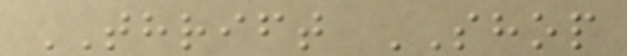THRIFT SHOP
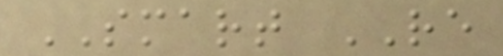SMART RE
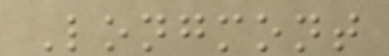Longmont
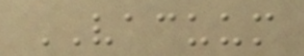VACUUM
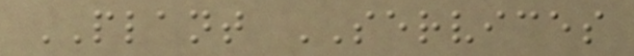PLANT SERVICES
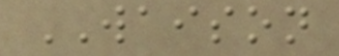WAISON
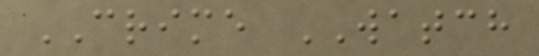CRIME WATCH
